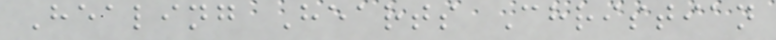Healing Hearts Christian
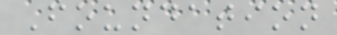Foundation
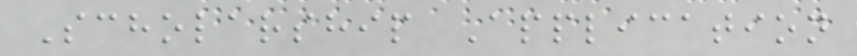Scholarship Application
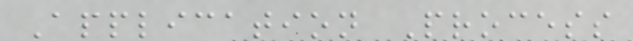Application Process
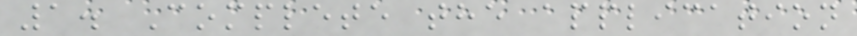1. Complete the application
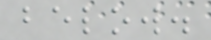below.
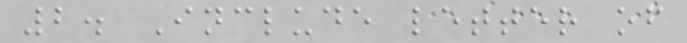2. Include letter of
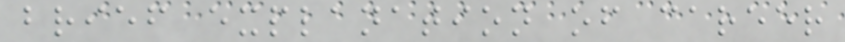brief explanation of career
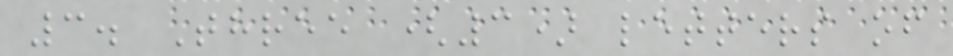3. Three (3) letters of
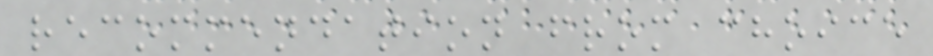recommendation from choice
